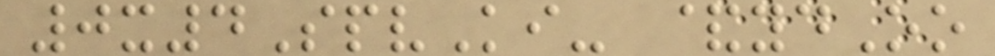0x4SpvKi- &ydOo
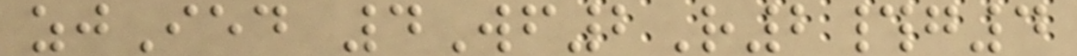zjIed 4Wf2R2#g4
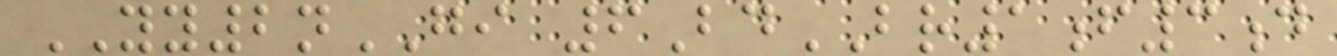YY2nGI 6BdBR1f3d
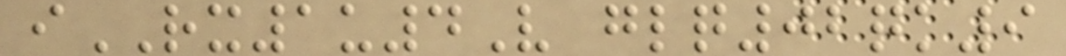iRX1u4V glq02qk9
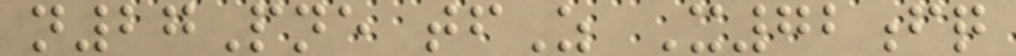n27Pne tfZ X72fq
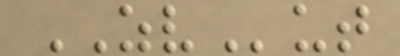ZVut
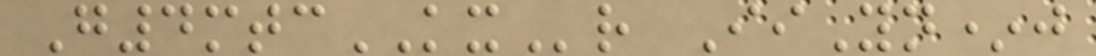G4mtcKXr IiYn*j
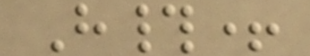H#+
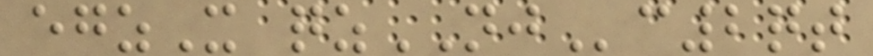egzX qzNJc2qt
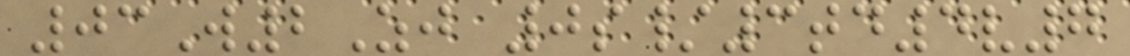03W2Zj 0s/3td4v7
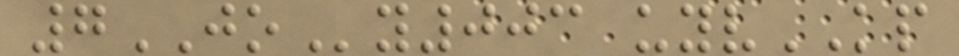7JOy003 uyvKP
